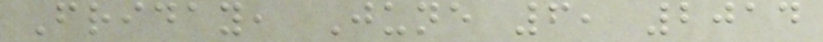Friday, June 6, 2014
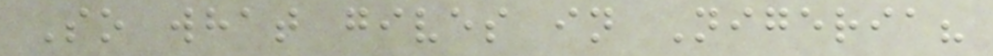So what gives in Nigeria?
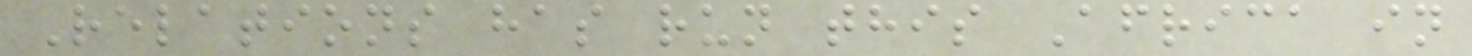Relations has run this Africa in
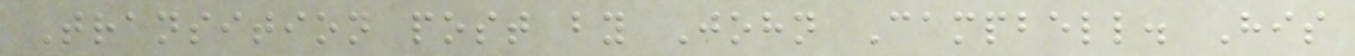Transition post by John Campbell. His
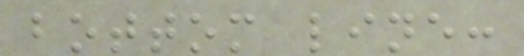bottom line:
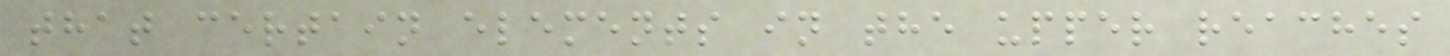that certain elements in the upper reaches
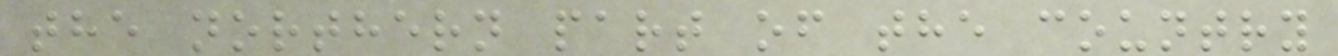the northern part of the country
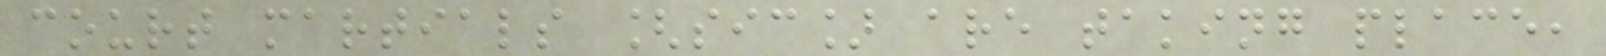court martials [sic] are taking place,
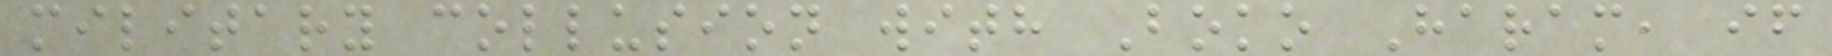military collusion with Boko Haram, if
